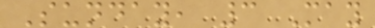Sunday, 3 May
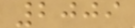2009
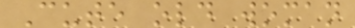Cute old woman
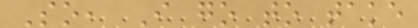So, I go to take
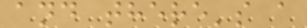and there's a
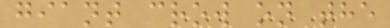giant crow on the
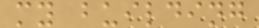my building
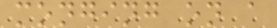monging on a
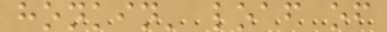honkin' loaf of
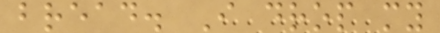bread. I drop my
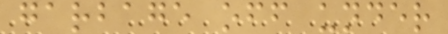garbage off under
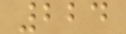224
